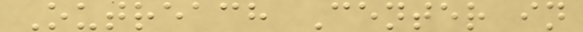Outreach Center in
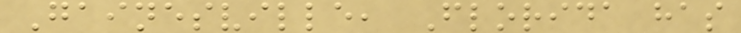Gainesville, Florida has
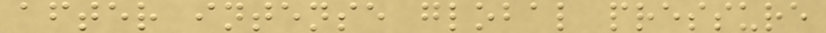after intense global pressure
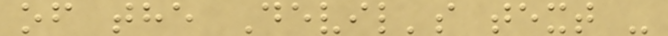of the Devil's text -
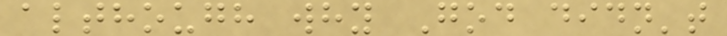although why God didn't
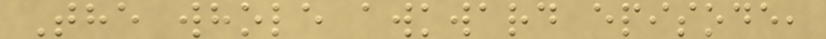The whole awkward episode,
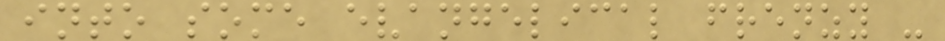into some evangelical frenzy -
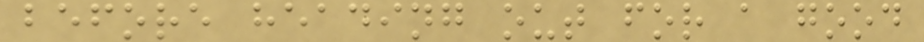before heading out for a good
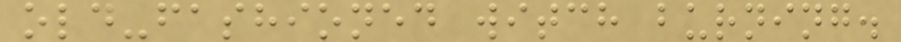old-fashioned witch burning.
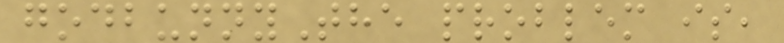godbunnyThe problem is,
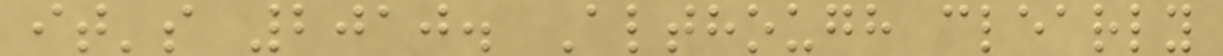it's 2010. Although clearly
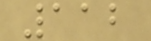112
